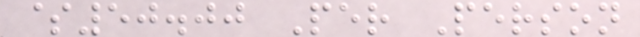$50.00 Per Person
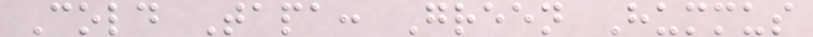Cold Tapa: Green Hummus
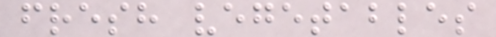fresh vegetables
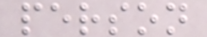person
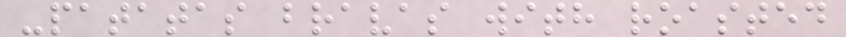-patatas bravas with roasted
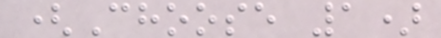(Choose 1)
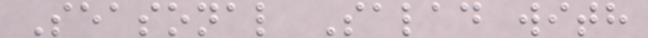Seasonal Salad with
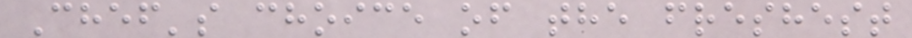Chef's choice of the freshest
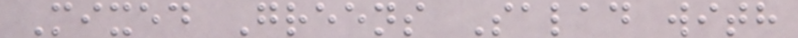Mixed Greens Salad with
